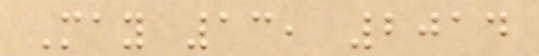May 13, 2014
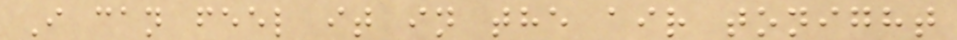I can feel it in the air tonight
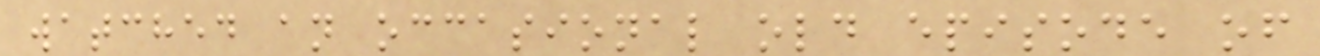watched an occasional old episode of
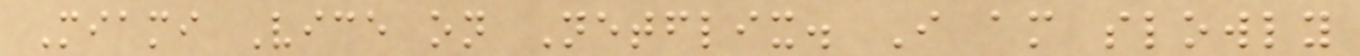Miami Vice on Netflix. I am slowly
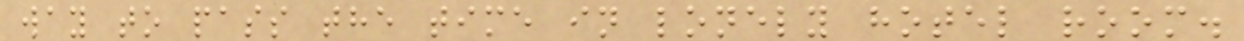way to pass the time in lonely hotel room.
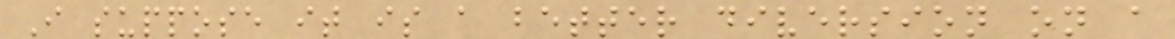I suppose it is a better diversion on a
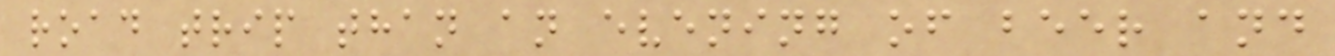road trip than an evening of beer and
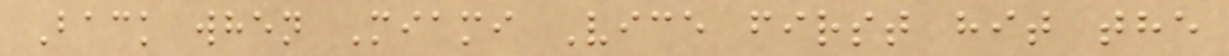Back when Miami Vice first hit the
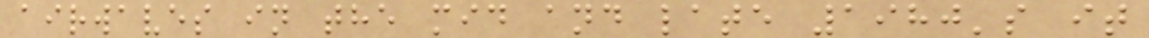airwaves in the mid and late 1980's it
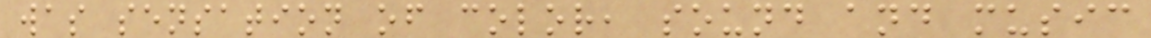was sensation of color, sound and music
